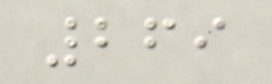269
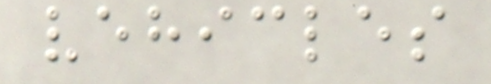vehicles
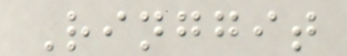Ringgit
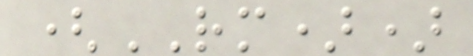(RM))
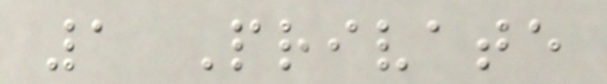1 Private
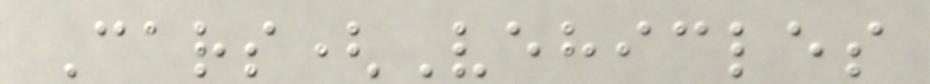Cars(Vehicles
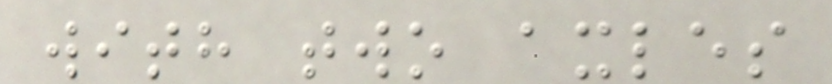with two axles
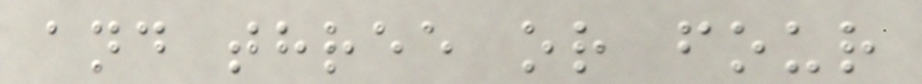and three or four
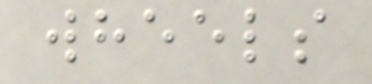wheels
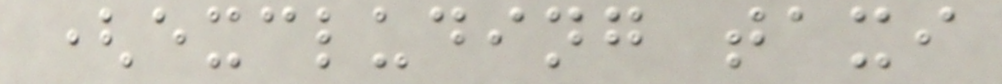(excluding taxi
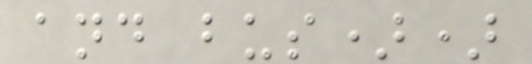and bus))
